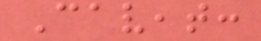Caveat:
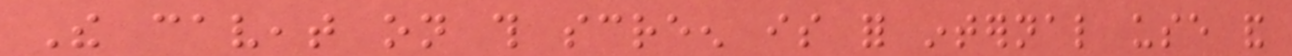The caveat on this screen is for internal use and
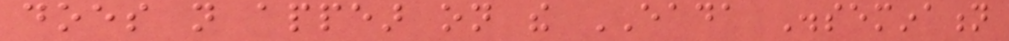does not appear on the EADA Dissemination
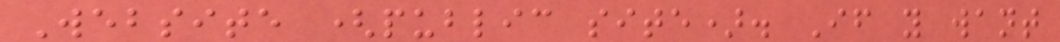Website (public site). If you want
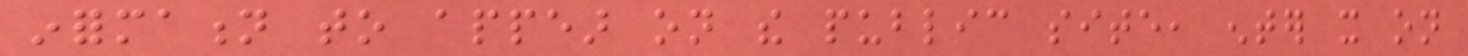information to appear on the public site, enter it on
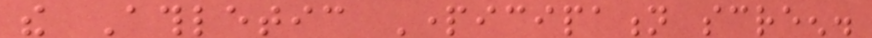the Athletic Participation screen.
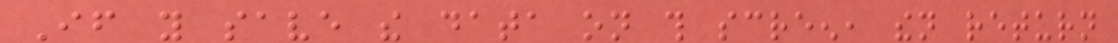If you save the data on this screen, then return
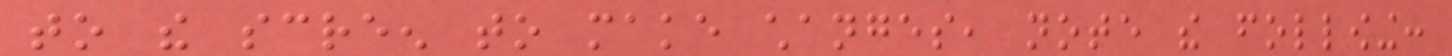to the screen to make changes, note the following:
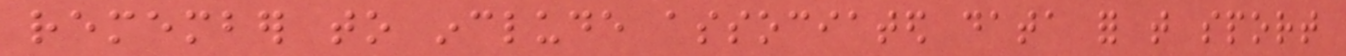remember to include associated data for that sport
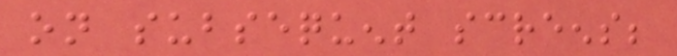on subsequent screens;
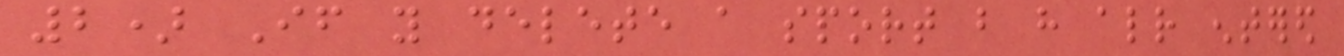2) If you delete a sport but have already entered
